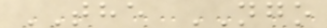THE NGO
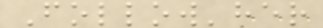Follow'her
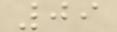09
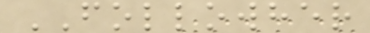FOLLOWHER
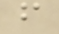f
